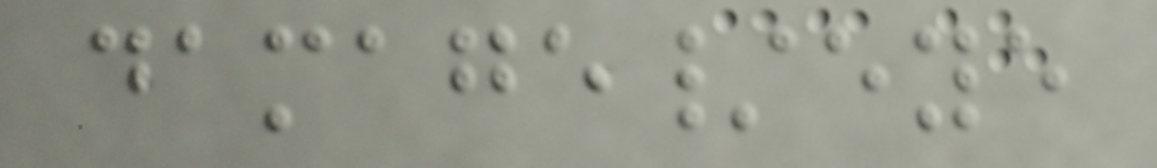damage/eye
